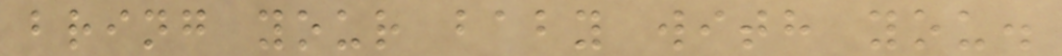bring your baby with you.
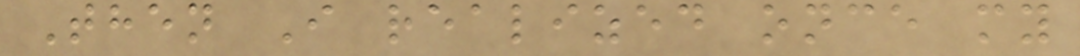Then I realized once my
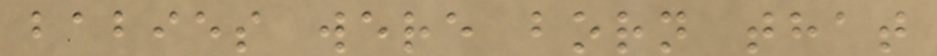babies were born that
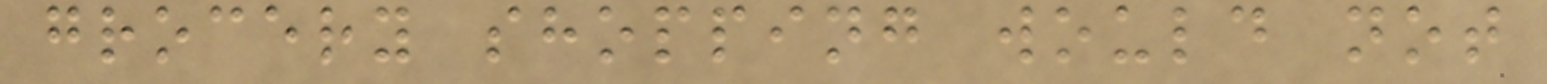grocery shopping would not
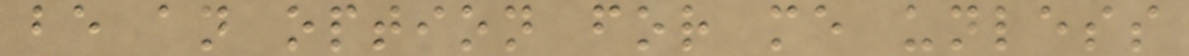be an option for me unless
